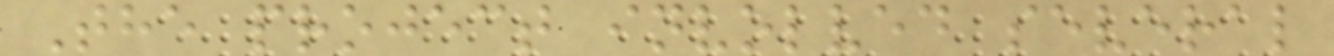The project involved several
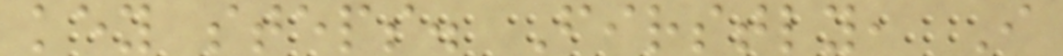key steps. Firstly, I
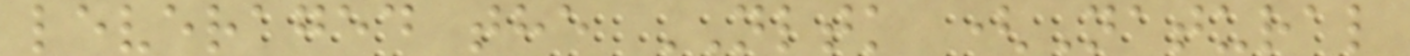leveraged the NLTK (Natural
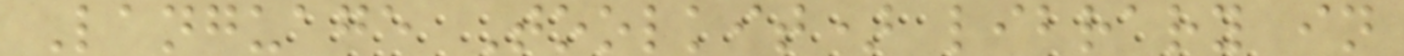Language Toolkit) library in
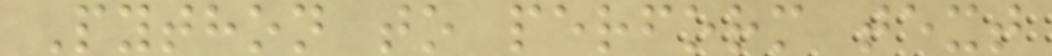Python to perform text
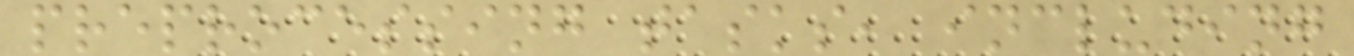preprocessing tasks, including
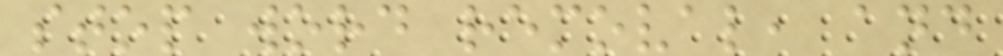stop word removal, and
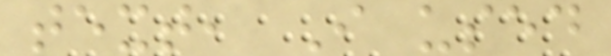text, I used
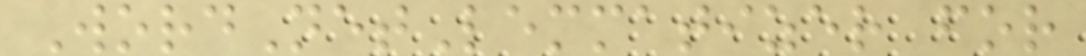WordNetLemmatizer for
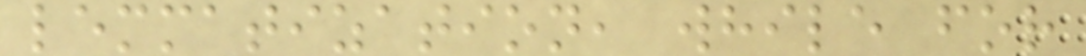lemmatization, while for
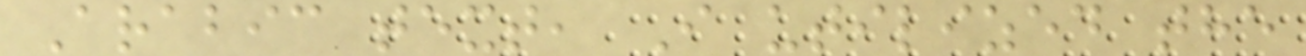Arabic text, I utilized the
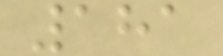181
